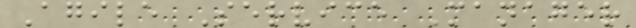Agile Service Manager
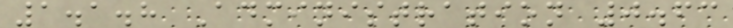1.1.8 Administration 0.63
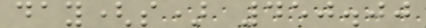day(s) 450.00
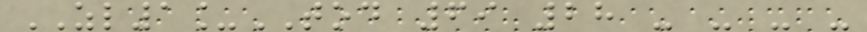ZL1_TOD 69 28 - - - -
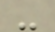-
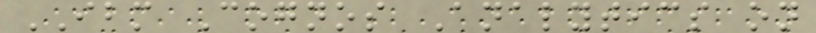IBM Cognos Analytics on
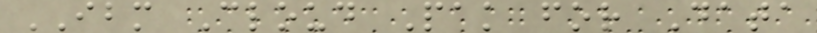IBM Cloud Pak for Data
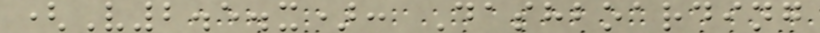(V2.5.x): Dashboarding
